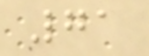71
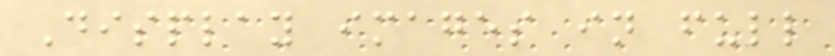Display images in full
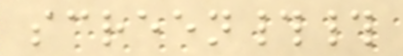screen##
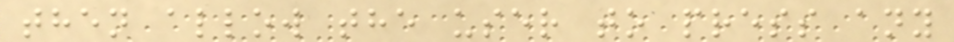then allow the user to press any
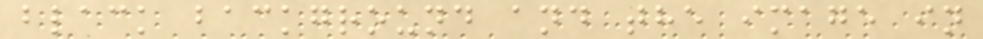black background and the image in
